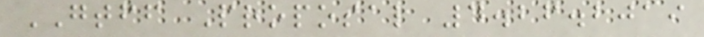GTFF Proposal 4.26.2019
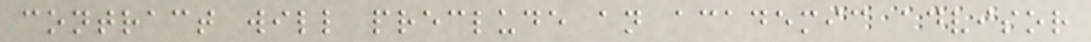contract will preclude an academic advisor
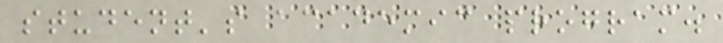student's academic program.
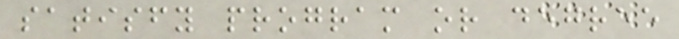satisfy program or degree
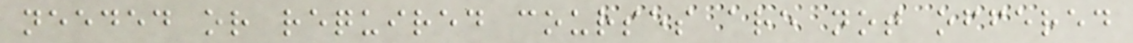needed or required courses are not offered
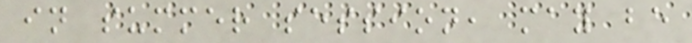in summer session, may be
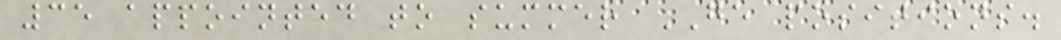35 appointed to summer GE positions.
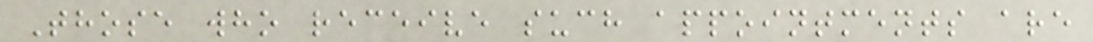Those who receive such appointments are
